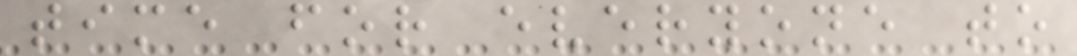time for everyone to
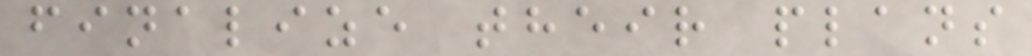finalize their plans
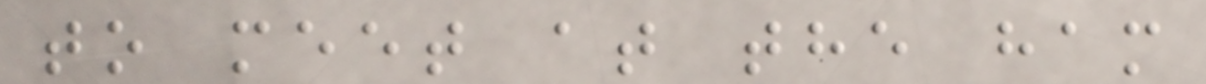to meet at the ham
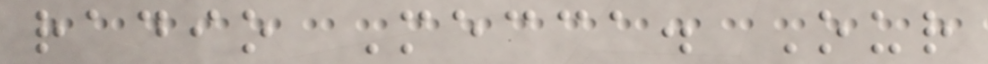radio Mecca. Our
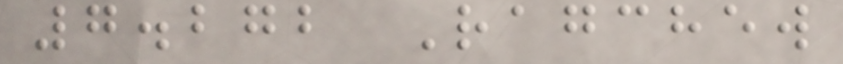7.272 Ragchew
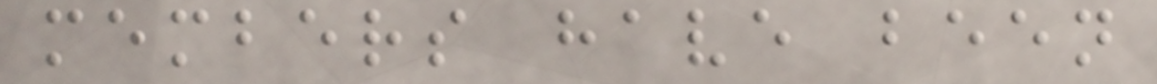members have been
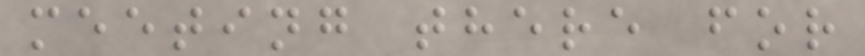meeting there for
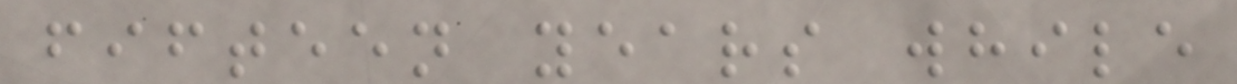fifteen years while
